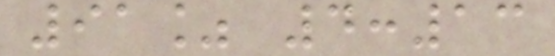91% 4:13
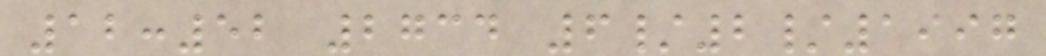12:52 2734 6/2/1997
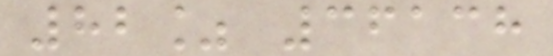82% 36138
